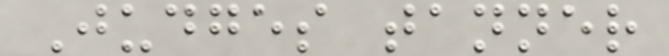Judges tanner
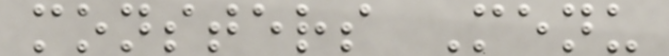monsters Menu
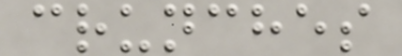crunches
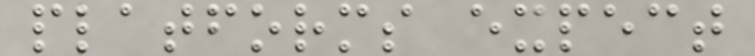platforms expect
